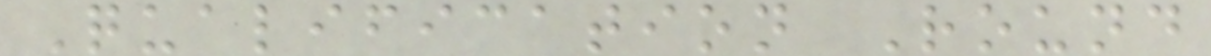Qualification Round
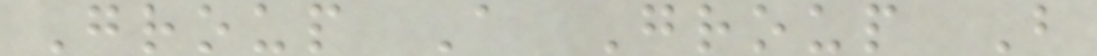Group A Group B
